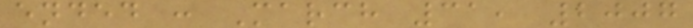ended : March 31, 2007
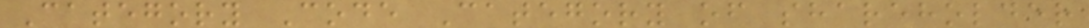Category Code Category of shareholder
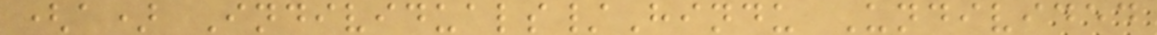(a) Individuals/Hindu Undivided
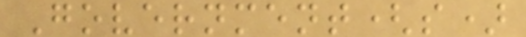Government(s)
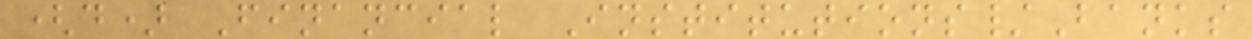(d) Financial Institutions/Banks
